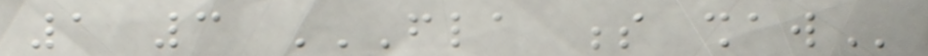1 3 FLA S SHAW
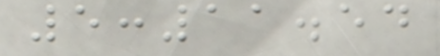5:11.54
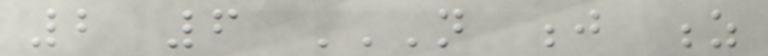2 6 NOT J Z
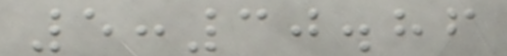5:30.86
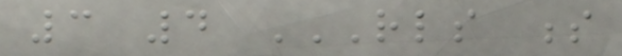3 4 RLS S
